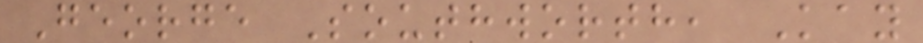George Southworth, Kay
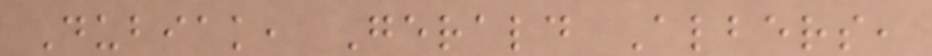Dubiak, Gerald Albers,
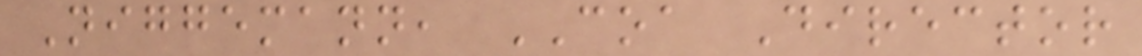Niggemann, COA Director
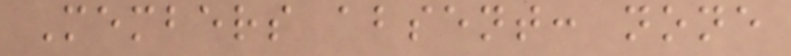Members absent: none
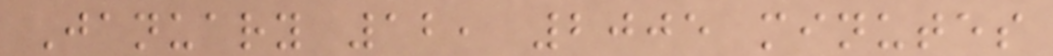January 12, 2005 minutes
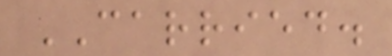CARRIED.
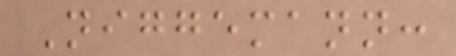Niggemann:
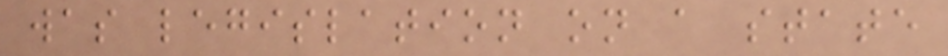was legislation on a state
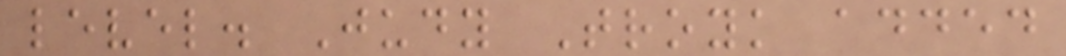level. Judy Troyk added
